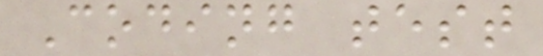Coding test
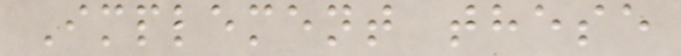Implement these
